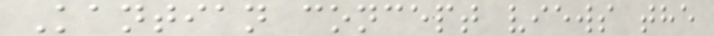Kantian concept views the
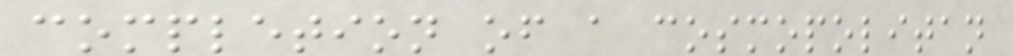completion of a cosmopolitan
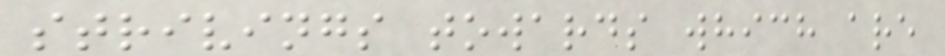strivings towards which are
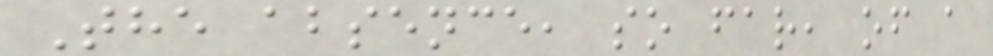The absence, so far, of a
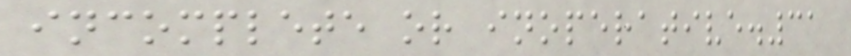incomplete or inoperative.31
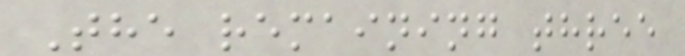The remaining three
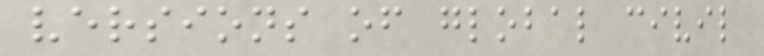versions of global civil
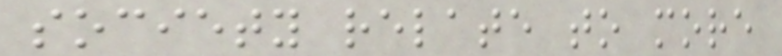society relate to more
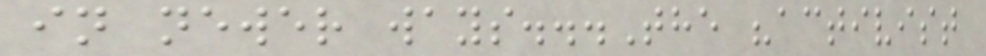in newer ways...The "activist
